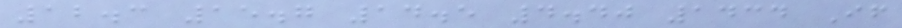12.3 15.7 14.5 4.40 1434 If
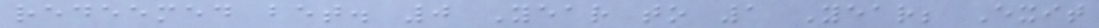redeemed bet. 0 Year to 1 Year; Exit
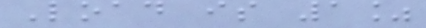Load is 1%
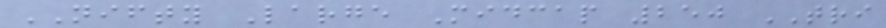NIFTY Large Midcap 250 TRI
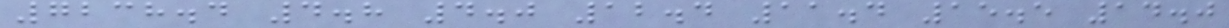7238.4 4.8 4.0 12.4 11.4 15.5 14.0
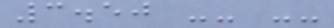3.50 -- --
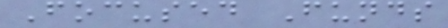Focused Funds
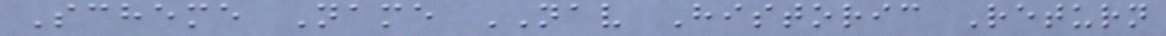Scheme Name NAV Historic Return
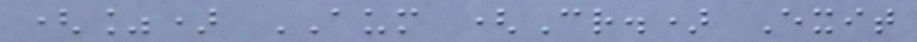(%) AUM (Cr.) Exit
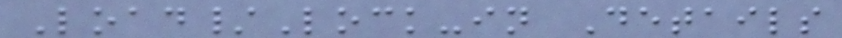Load/Lock-in Details
